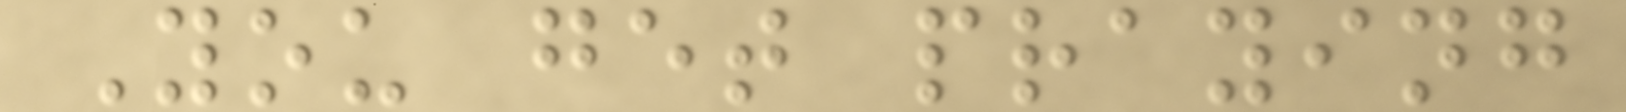You get praying
